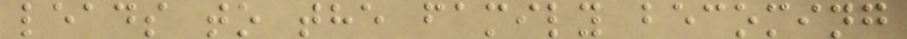leads to the family becoming
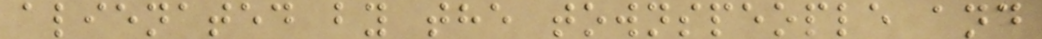alienated by the townspeople and
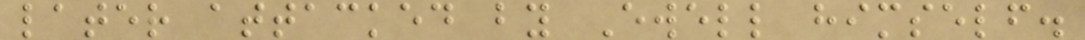later attacked by Ewell himself.
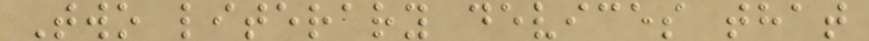Two literary devices that
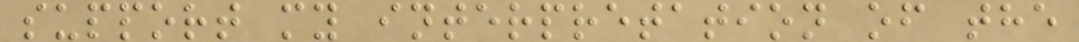support my interpretation of the
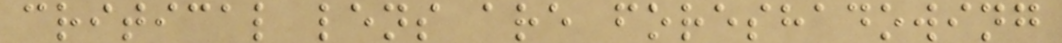critical lens are foreshadowing
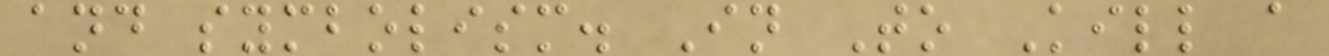and symbolism. In To Kill a
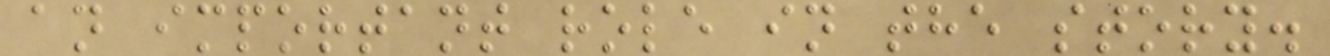an important role in the story.
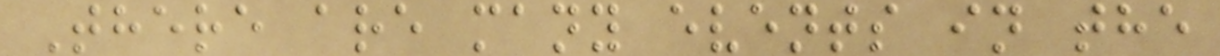There are many events in the
